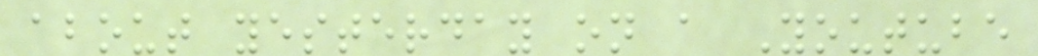about yesterday on a Youtube
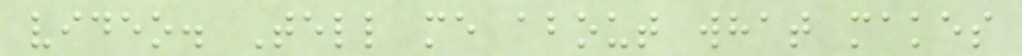video. Tell me about what makes
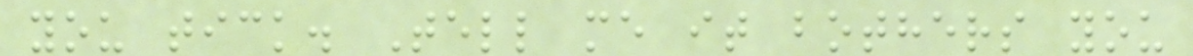you tick. Tell me it bothers you
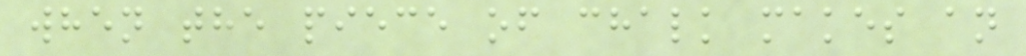when the piece of chalk makes an
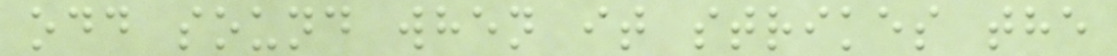odd sound when it strikes the
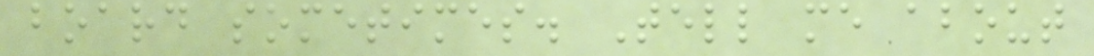board sometimes. Tell me about
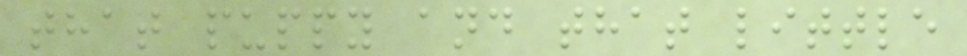that puppy and that little
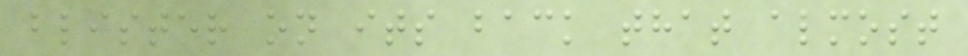blister on its back that almost
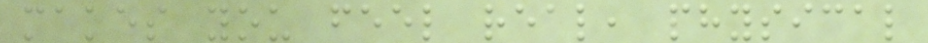makes you feel real, physical
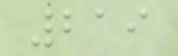219
